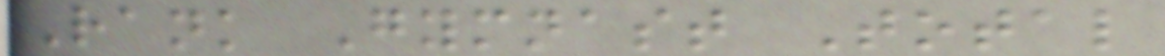Rank Gymnast Total
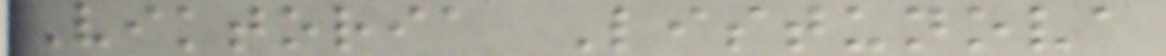Viktoria Listunova
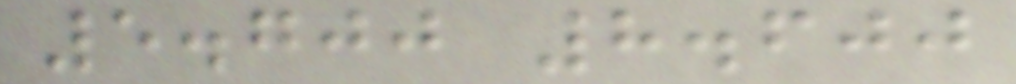5.700 8.600
